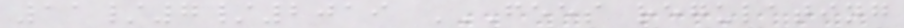11/7/2019 FEES REGULATING
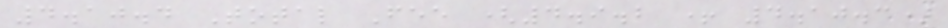4.10.4 Total Fee (4.9.2 + 4.10.3)
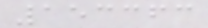153363
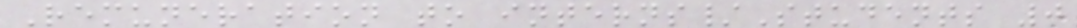Remuneration to interns/Students 0
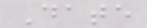Date
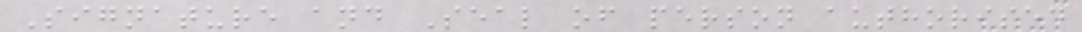Signature and Seal of person authorised
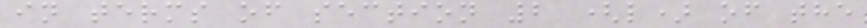in terms of section 2 (l) of the
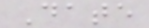Date
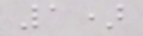1)
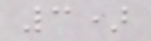3)
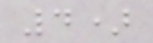4)
